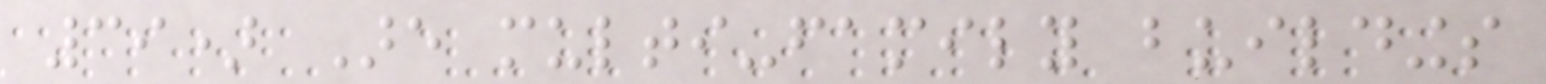39) Are multi-family buildings
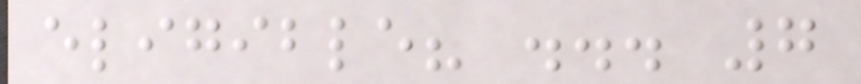eligible? ... 7
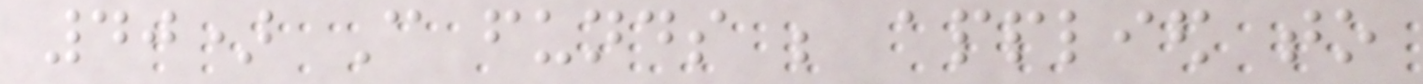40) Can funds be applied to
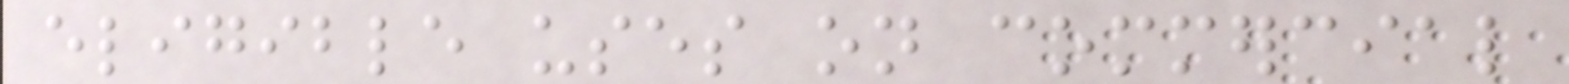eligible uses on commercial
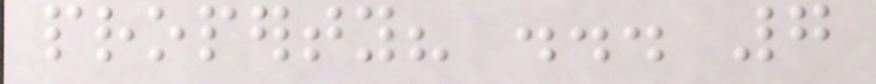property? ... 7
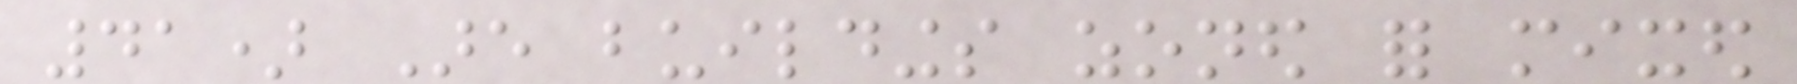41) Are buildings zoned for mixed
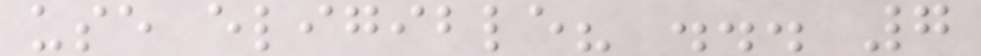use eligible? ... 7
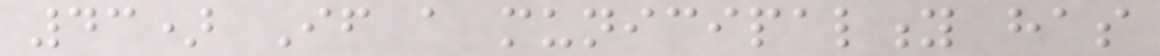43) If a municipality has
